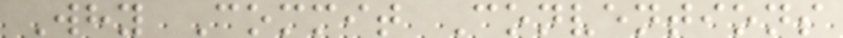Why Commit Conventions
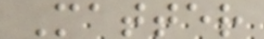Matter
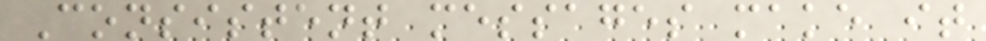Consistent messages make it
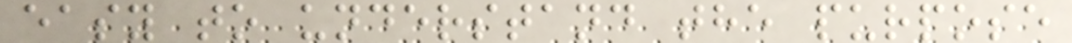easy to understand the purpose
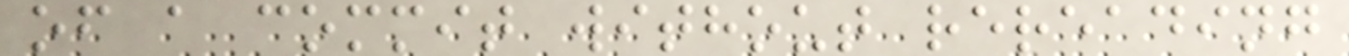of a commit without rereading
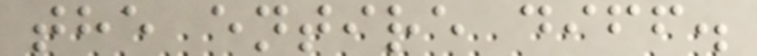the entire diff.
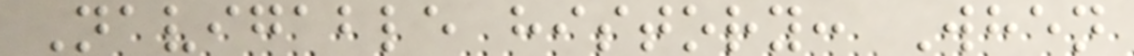Navigable history: When
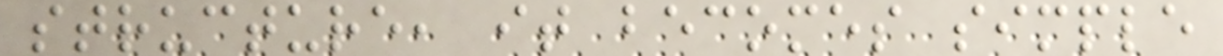structure, it becomes simple
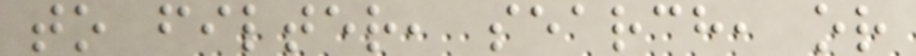to filter, search, or
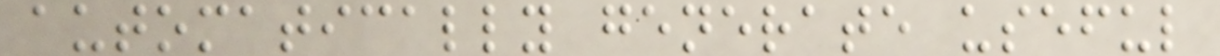automatically generate useful
